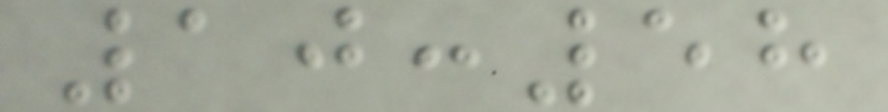10:58
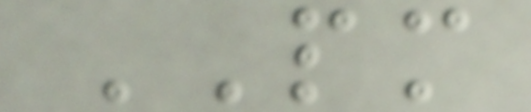PM
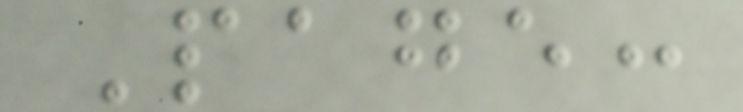Page:
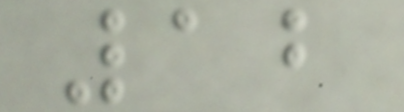12
